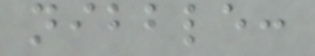nibble:
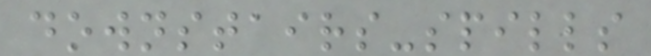downstairs-spills
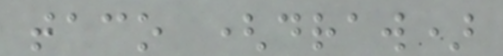taco (draw)
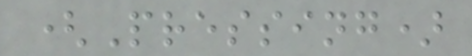(Pressing)
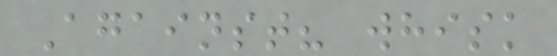Against? whisk
